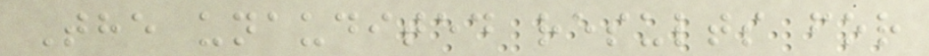The unaudited results for
